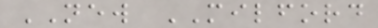NEW MILFORD
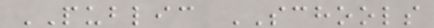PUBLIC SCHOOLS
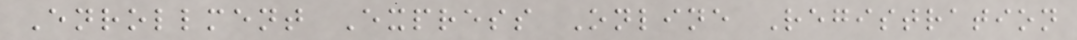Enrollment Express Online Registration
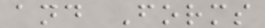and Forms
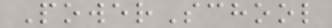PowerSchool
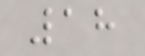18
